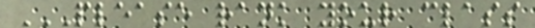PLEASE RANK YOUR CLASS
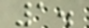1.
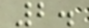2.
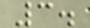3.
